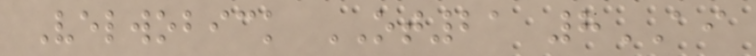Velwobick OT21 8AI
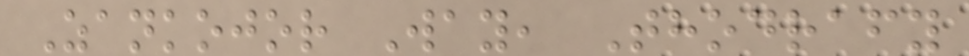Zankojor Way, Thodrafy
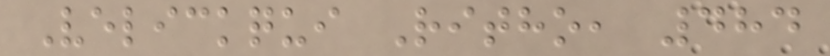Velickqui Ritho, 484
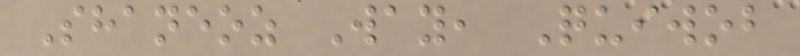Shaneoz Way, Quiwob
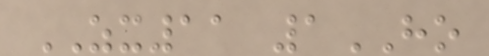ZX11 1HO
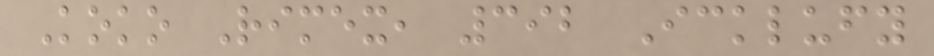Koko Rimex, 392 Icklufy
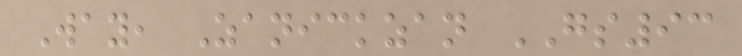Way, Zanickzan GS93
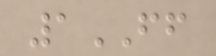1FF
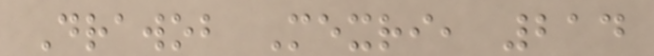Drawob Mexri, 214
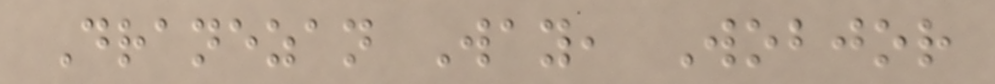Dranezan Way, Wobjor
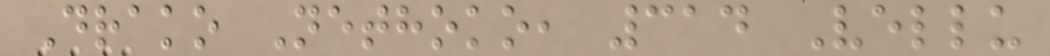Drako Nethoko, 314 Vellu
